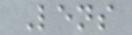Lens
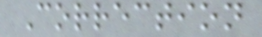Correction
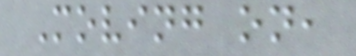Moving on,
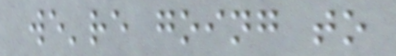we're going to
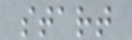start
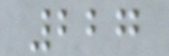227
